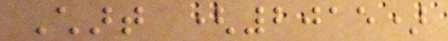Chart (2015)
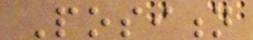Position
